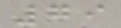79
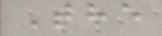The
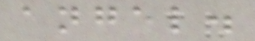angel.
